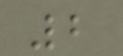2
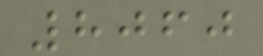8060
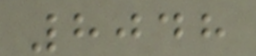8048
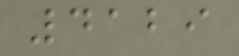4129
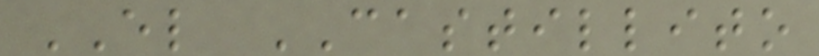EL CASTILLITO
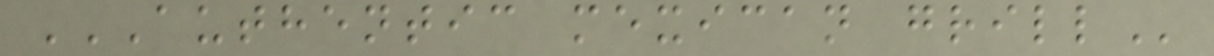AUTHENTIC MEXICAN GRILL
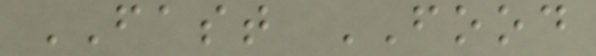FAST FOOD
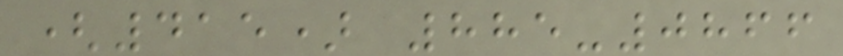(415) 885-0866
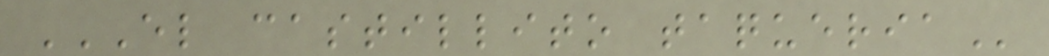EL CASTILLITO TAQUERIA
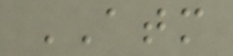ATM
